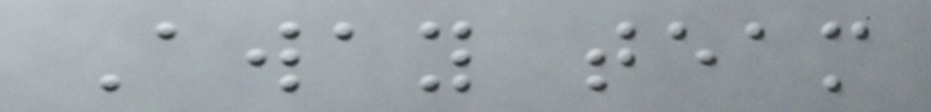Away team
